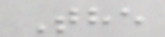The
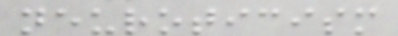neuroticism
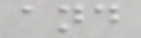and
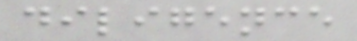diligence
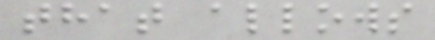that allows
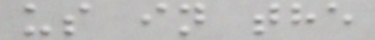us in the
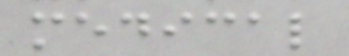medical
